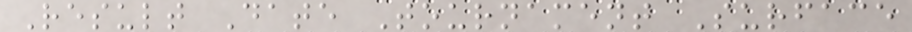Result Date Tournament Surface
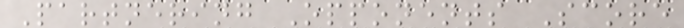Partnering Opponents Score
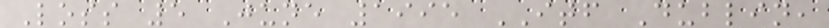Loss 5 June 1995 ITF Dublin,
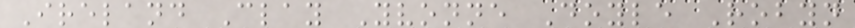Ireland Clay Yvonne Doyle Robyn
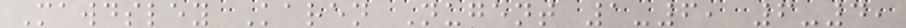Mawdsley Karen Nugent 1-6, 6-4,
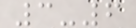3-6
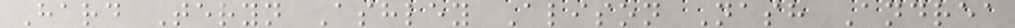Hard Teryn Ashley Alison Nash Andrea
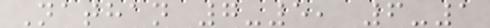Nathan 7-5, 6-1
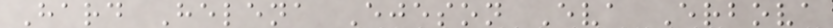Hard Helena Ejeson Eva Erbova
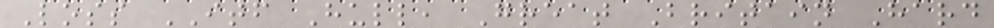Loss ITF Hull, Great Britain Hard
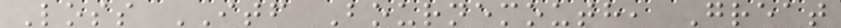Loss ITF Bournemouth, Great
